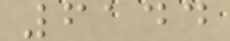6144
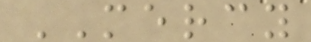MERCY
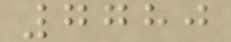7780
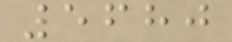5680
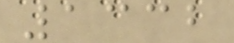1332
